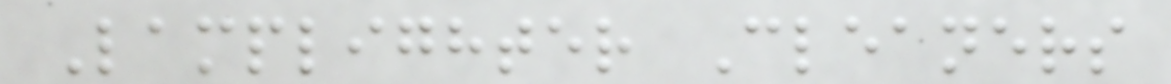Lamplighter Cleaners
